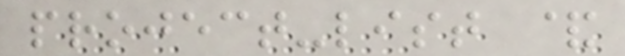project-list &
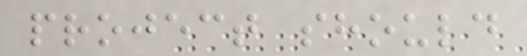project should
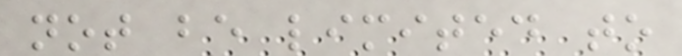not be limited to
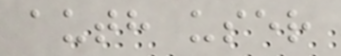auth user
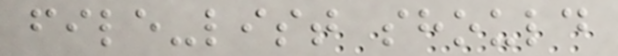file-list should
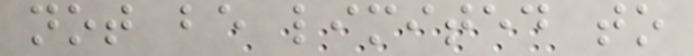not be limited to
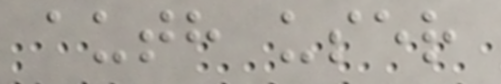auth user
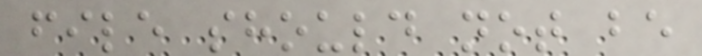file should not be
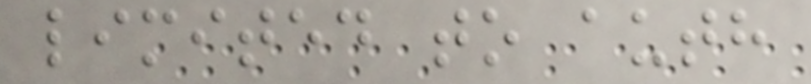limited to auth
